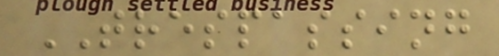TRESPASSING
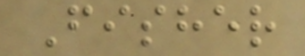Fisher
